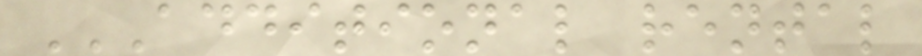ADDITIONAL RENTAL
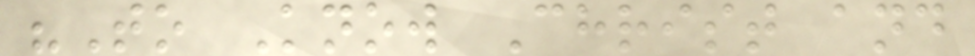"To Know Christ and
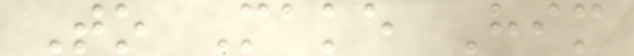To Make Him
